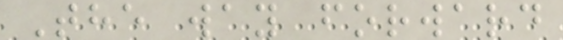The way forward
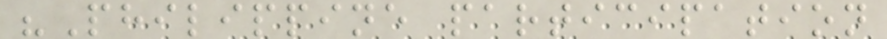"Philippine participation
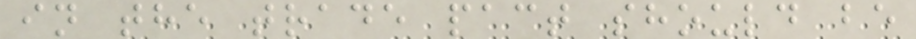in the trade pact should be
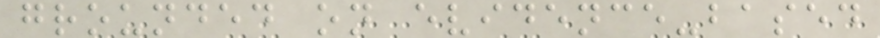grounded on evidence-based
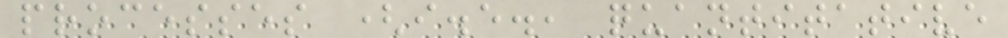processes (i.e., quantitative
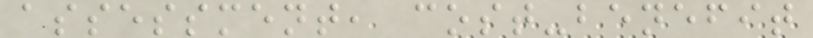assessment, cost-benefit
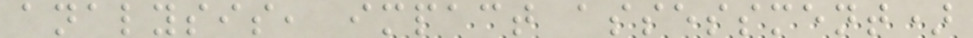analysis, impact assessment)
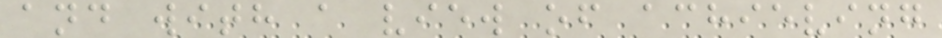and with a view of achieving
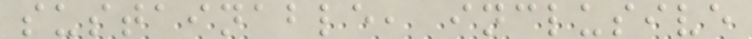sustainable, inclusive
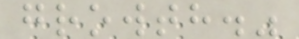growth."
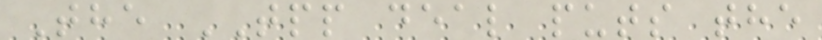The TPP deal puts the
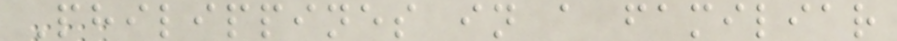Philippines in a familiar
